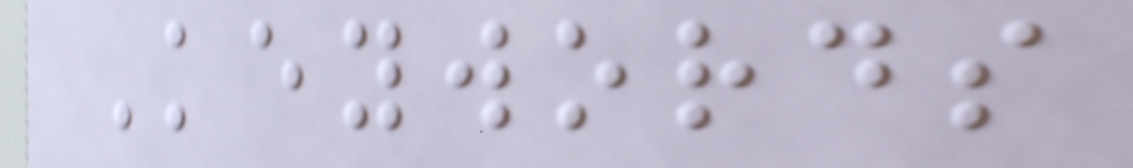Keywords
